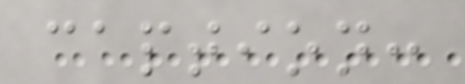caption:
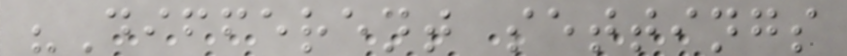"Different settings
